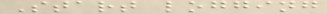Start logging
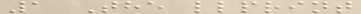1 The llprint
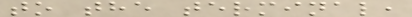to the terminal,
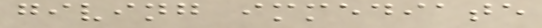giving immediate
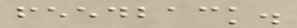feedback.
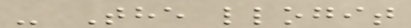- The llogit
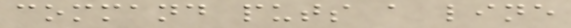command puts a line
